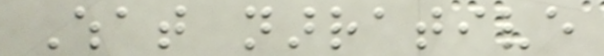What narrative
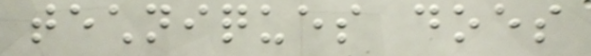techniques does
